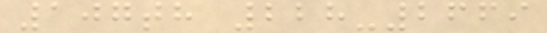107th 228-2669
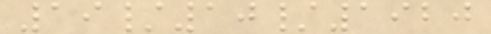19/10/1920
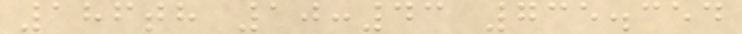186th 10:43 735.354
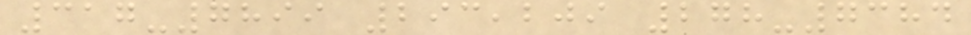317-7899 293,209 278-7384
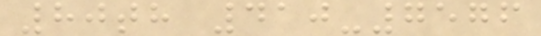80th 410-7576
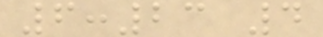6:23 4
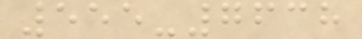555-7638
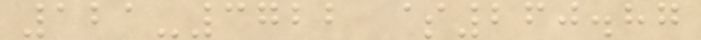121-3722 $260.87
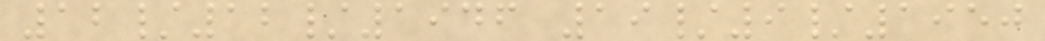12/12/1946 19/9/1950
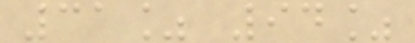31% 94%
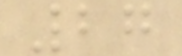27
